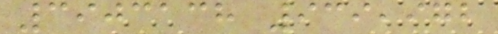3903138 939,972
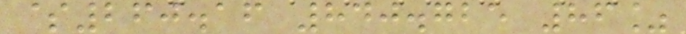$260.16 840.725 86%
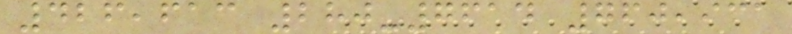426,613 280-7614 760,931
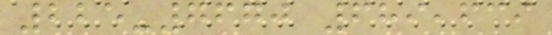225-7670 689,639
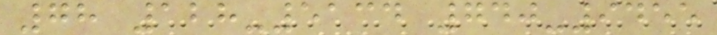78 128-5134 740-9455
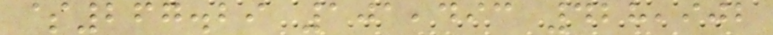$267.29 101,493 428,902
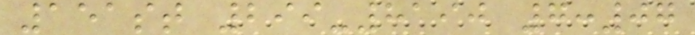151st 299-8190 7:07
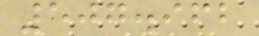507.962
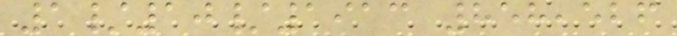1/10/1913 858,526
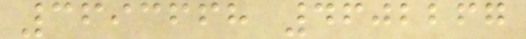3693668 4602267
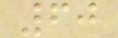60
